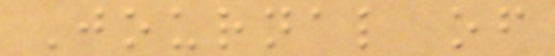Journal of
